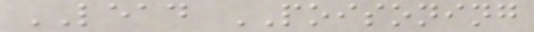LEAD POISONING
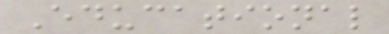Educational
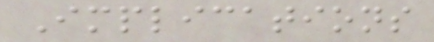Implications
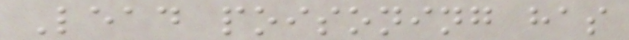Lead poisoning has
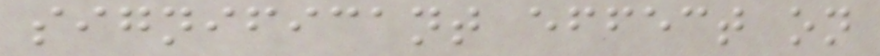significant effect on
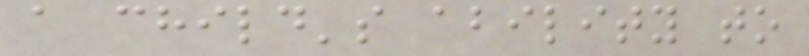a child's ability to
